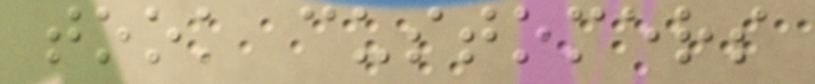took customers
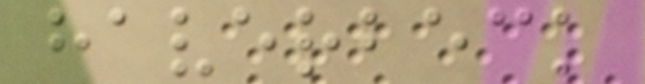haverbeck
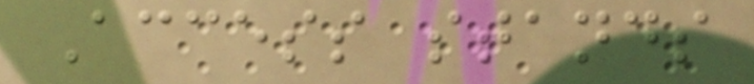Access stands
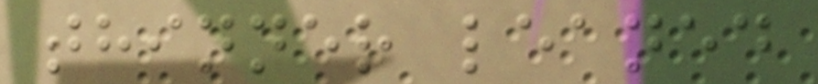thinner leaned
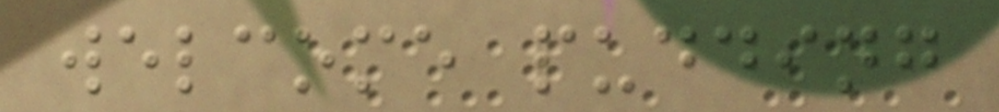welcome pudding
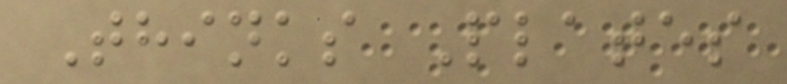Thinks Plates
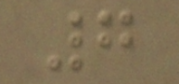7
